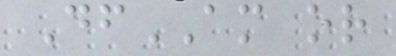DfAM or
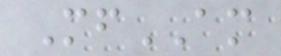MfAM
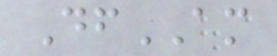DfAM
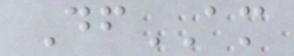DfAM
